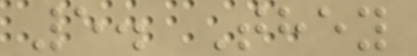5. They
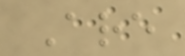Are
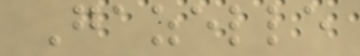Gazelle
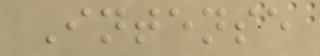Intense
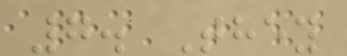7. They
